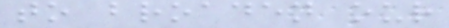to broaden our
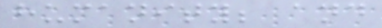humanity; and
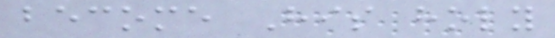become His holy
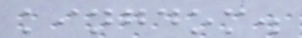kingdom.
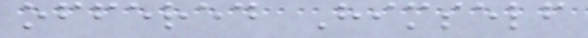offered Himself
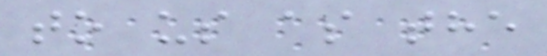to us as the
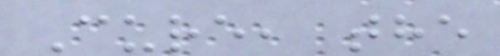Cure, the
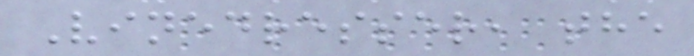Vinedresser, the
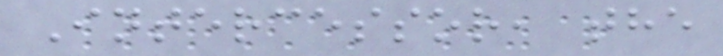Intercessor, the
